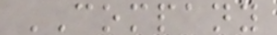COMPANY
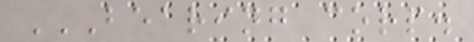BEARING CORP.
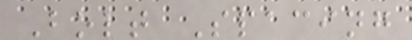Bolt Spacing
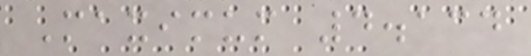Maximum 4.134
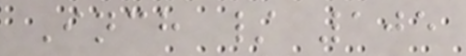Inch / 105
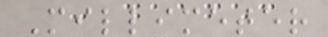Millimeter
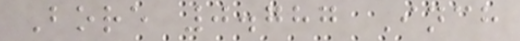Bore 0.787 Inch
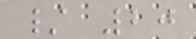/ 20
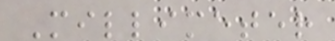Millimeter
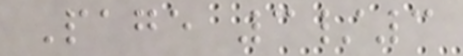Page 3/3
